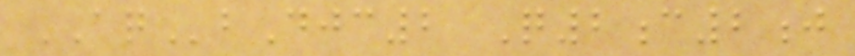AQbDjc2 Q2c2j
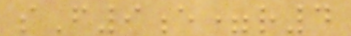sF9e=r4
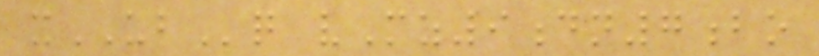xUBq vMz9dn7bo
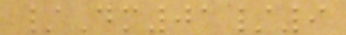/Dm01/9
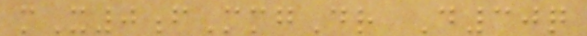mX0fMmgDr D30q
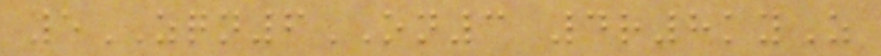5ZQN6ON3 4r8kyZ
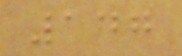147
